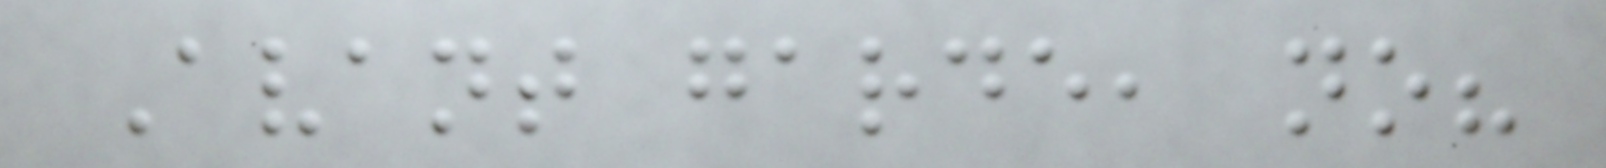Avant garde, no?
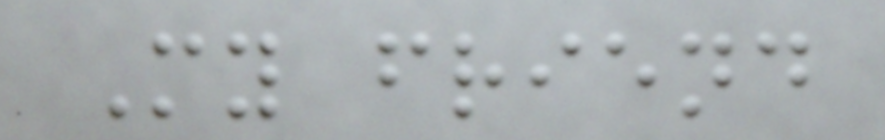My friend
